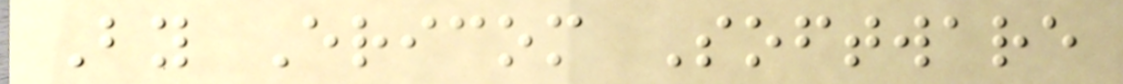By Ericom Software
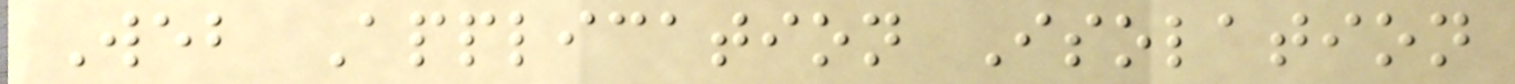Web Application Isolation
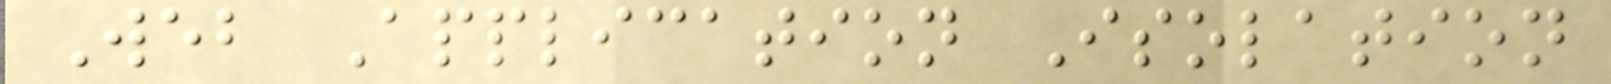Web Application Isolation
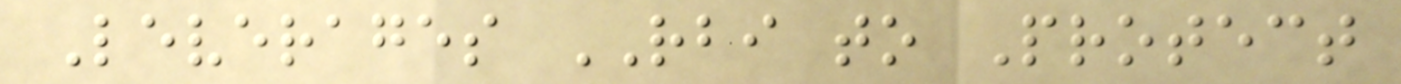Leverages RBI to Protect
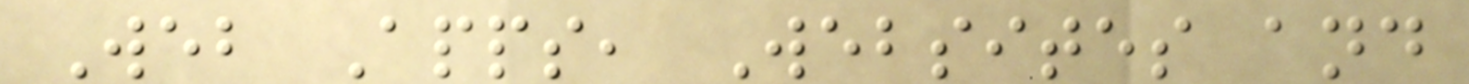Web Apps, Websites and
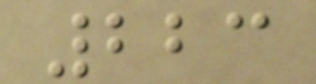223
